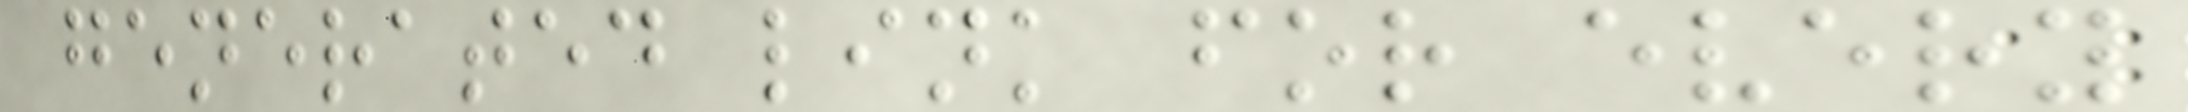generated link for every
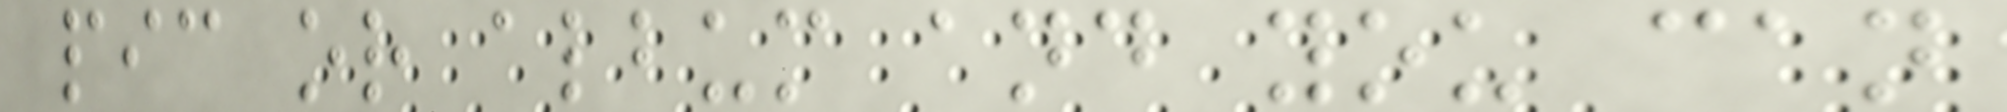pic or album and you can
